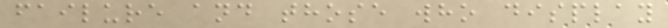failure and those who display
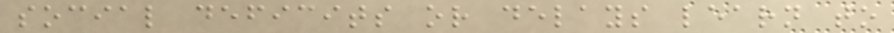social deficits or delays learn to
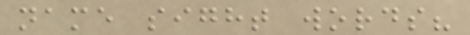name sight words?
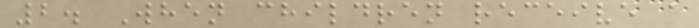2. When children receive a
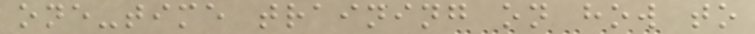one-time training on how to
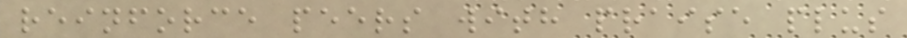reinforce peers with praise plus
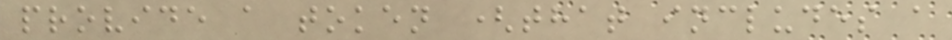provide a token (that includes a
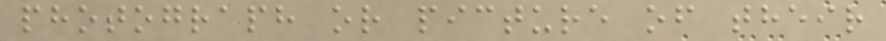photograph or picture of their
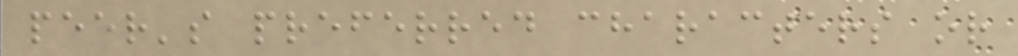peer's preferred characters or
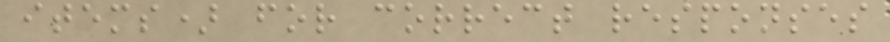items) for correct responses
